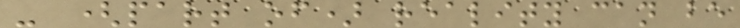- (part of) reality can be
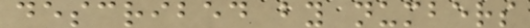described by numbers
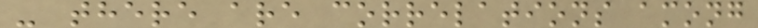- there are correlations among
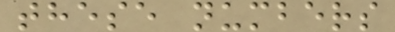these numbers
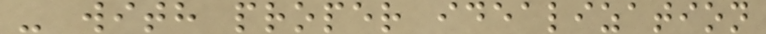- with proper idealization
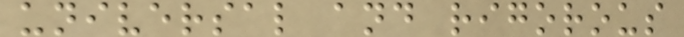universal and rigorous
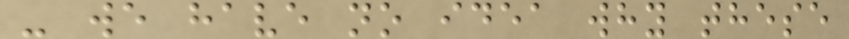- we have no idea why these
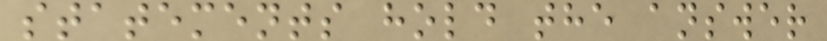statements hold the answer
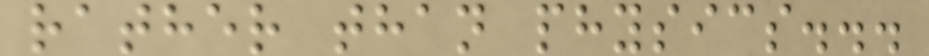rather than physics...
